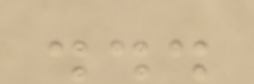...
